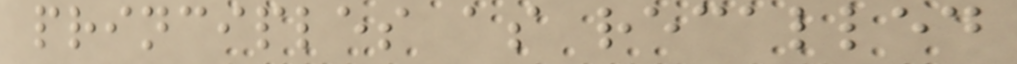principles as recalled
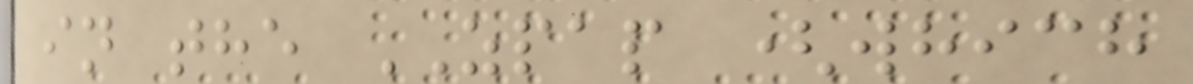in the ZPAP (which
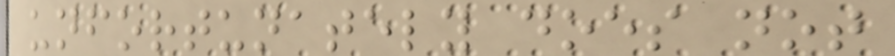unfortunately does not
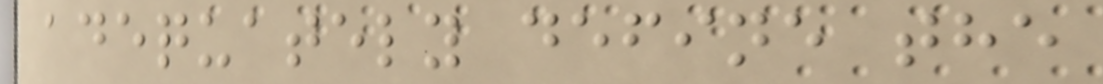adequately define the
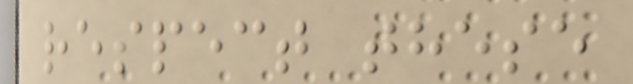respect these
